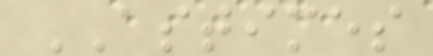ASTIMES
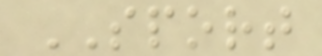SPORT
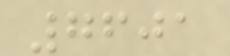7601
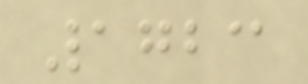1723
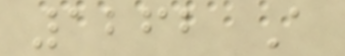1262 A
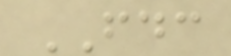FDC
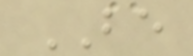BE
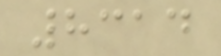8314
